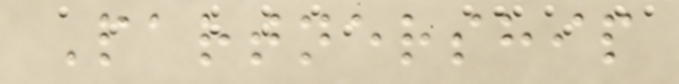Partnership
